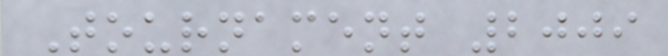Tournament 2009
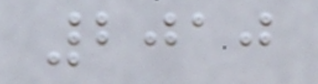2010
